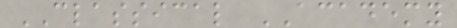CLASSICAL ACADEMY
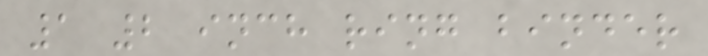1 2 inch ring binder
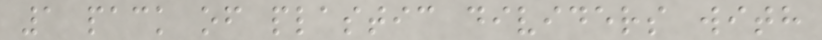1 pack of plastic dividers with
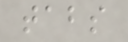tabs
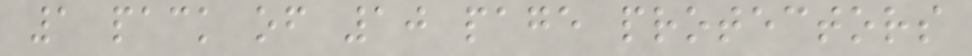1 pack of 10 page protectors
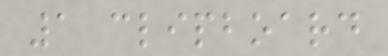1 clipboard
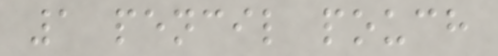1 pencil pouch
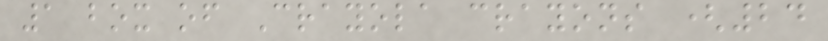1 box of Crayola crayons (24
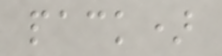pack)
